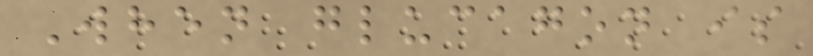When glucagon is
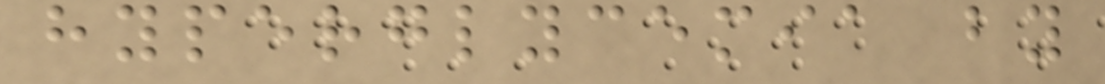hyperglycemia by
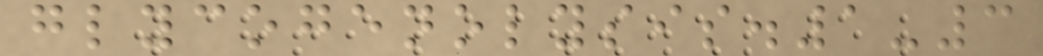glycogenolysis.1-3
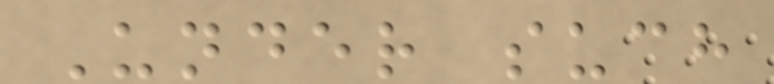Under such
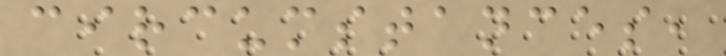circumstances,
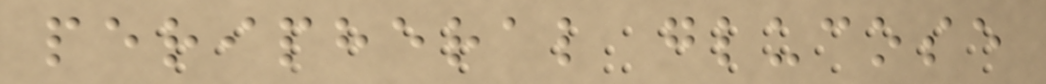peripheral glucose
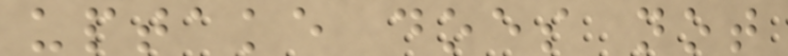uptake does not
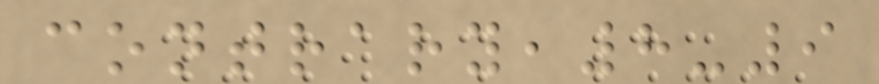contrary,8-9
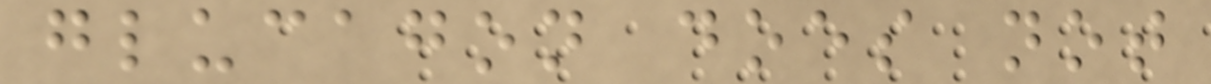glucagon does not
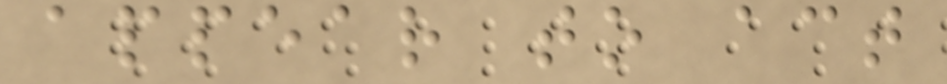appear to act
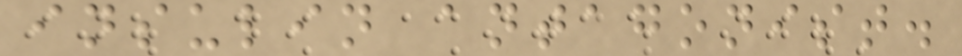insulin antagonist.
